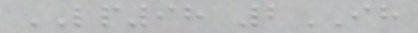LP98 2IH
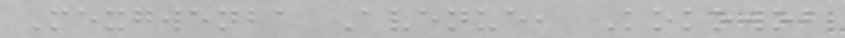Mexgwenba Avenue, Kokowob
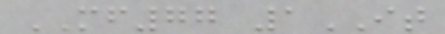MF77 1IT
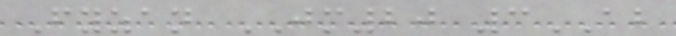Fyzan JM20 3AB
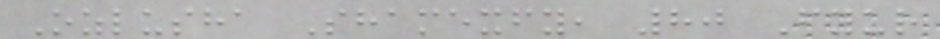Ozlusha Shamexfy, 80 Fyur
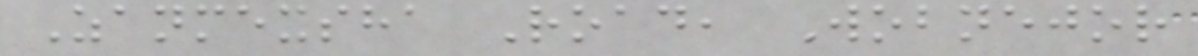Zanmexsha Road, Wobnejor
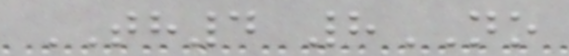TH4 8NO
